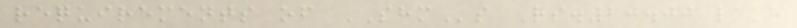requirements of SHMs Rs.20.00 lakh
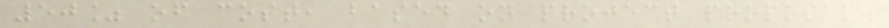50% of cost, based on project proposal.
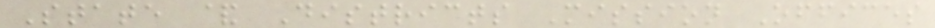State & Districts Mission Offices
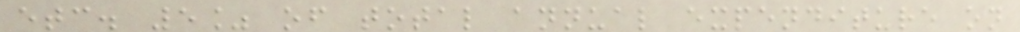etc. 5% of total annual expenditure on
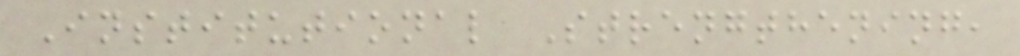Institutional Strengthening,
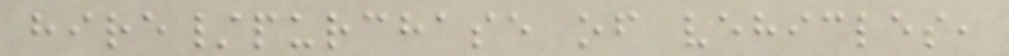hire/purchase of vehicles,
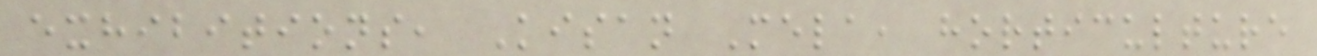exhibitions, Kisan Mela, horticulture
